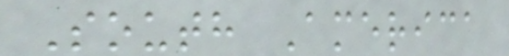South America
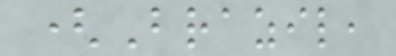(Brazil,
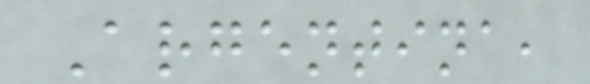Argentina,
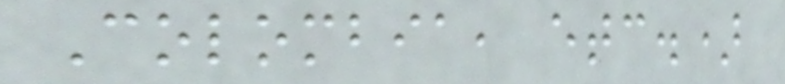Colombia, etc.)
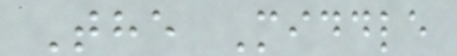The Middle
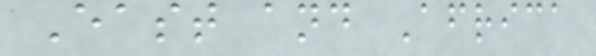East and Africa
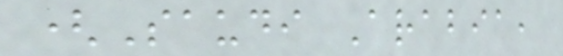(Saudi Arabia,
